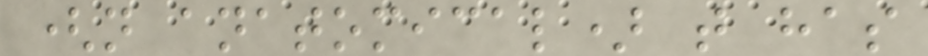(not anatomical) that has
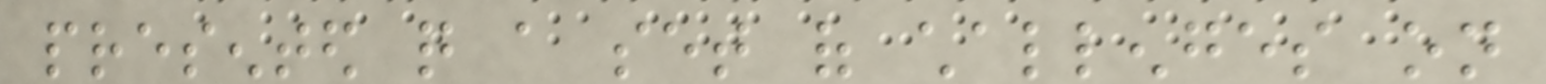presented quite a set of challenges on
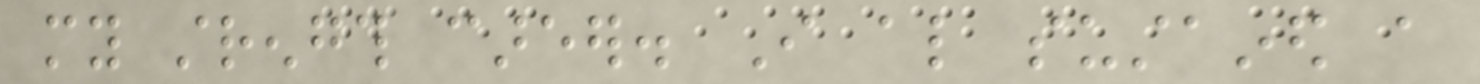my strength career. I also sustained a
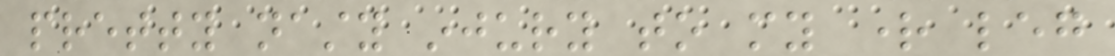pretty nasty injury to my right leg
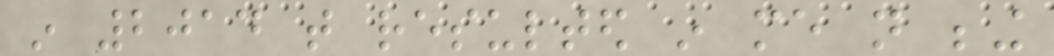in 2014 that resulted in me not being
